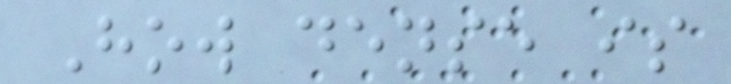How dense is
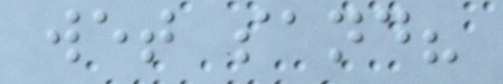wet sand?
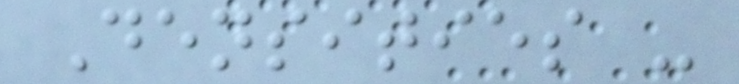Densities -
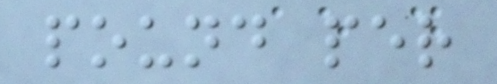pound per
